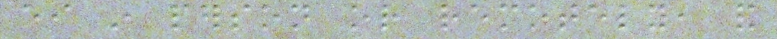either in person or remotely, and
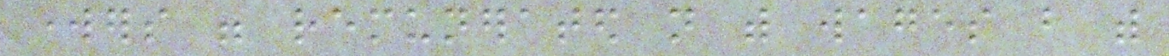workers were remunerated not with wages but with
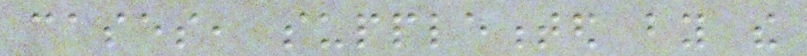cases, supplemented by the
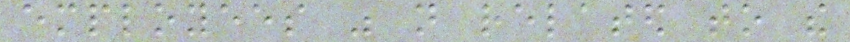employees was not related to the
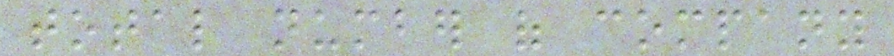total number of company
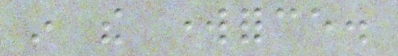in the workforce.
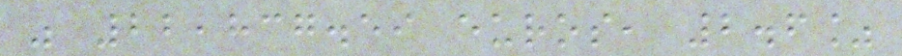was 22,837.59 euros, 2.6%
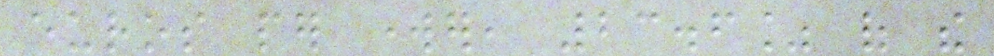euros per worker, 23.6% of the
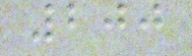200
